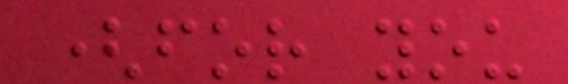(for you
